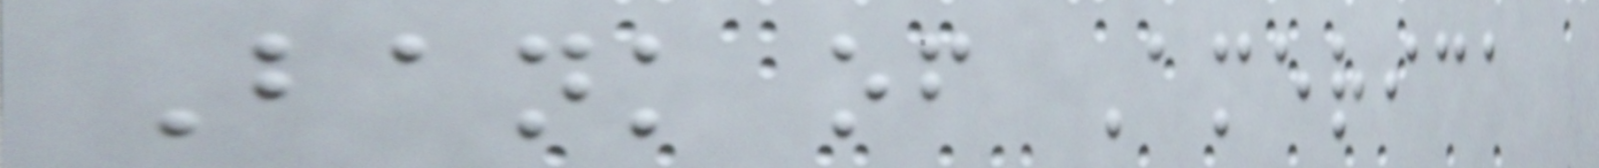Bank of America
